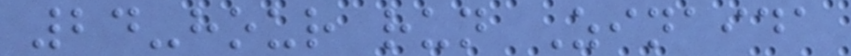24-hour run Zinaida
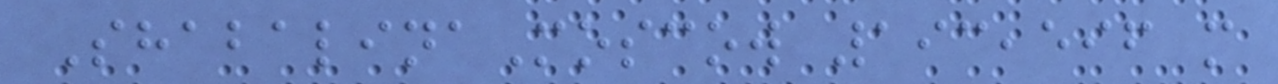ShabalinaMoscow 193,596 m
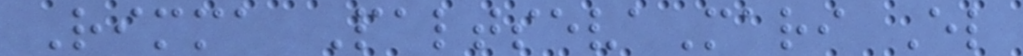Rimma PaltsevaMari El
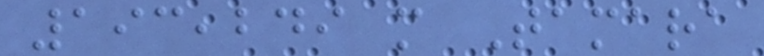193,249 m Tamara
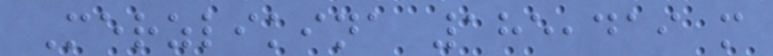Merzlikina 185,419 m
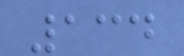134
